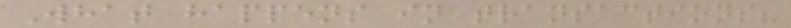What happens in transactions?
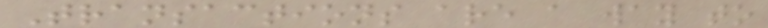Transactions are a way to
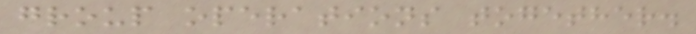group operations together.
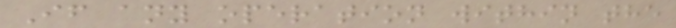If any operation within the
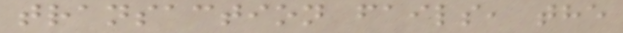transaction fails, the
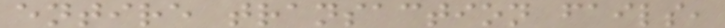entire transaction fails,
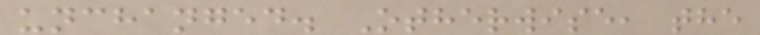unchanged. Otherwise, the
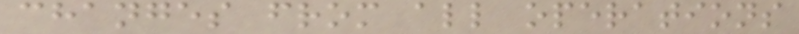changes from all operations
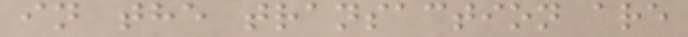in the transaction are
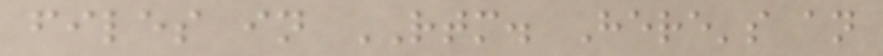files in RTM. Here's an
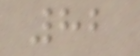82
